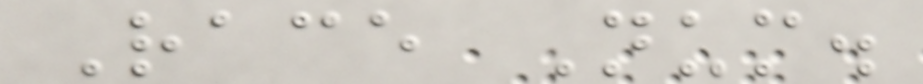Race Num.
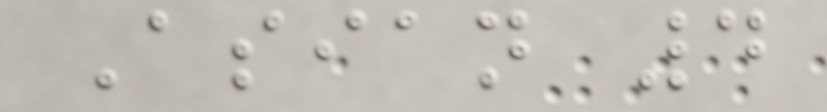Asian 4
